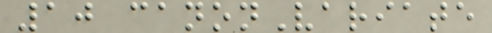10 canonVariate
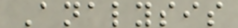Analysis
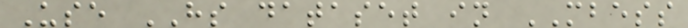Use HS dataset in MBESS
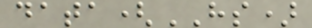data(HS)
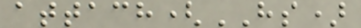attach(HS)
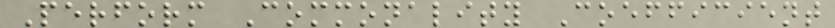Perform Commonality Coefficient
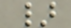}
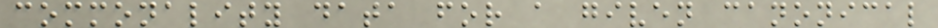commonality data for a given canonical
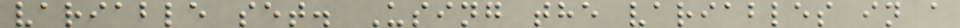variable set. Using the variables in a
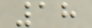18
